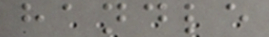handle
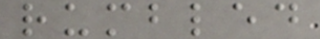rumbled
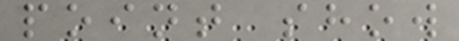point show
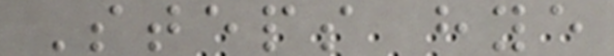Steps hye
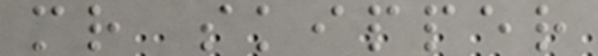mr skipper
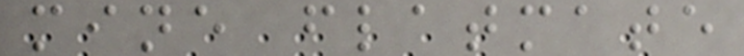mine flatmate
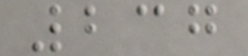237
